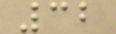32
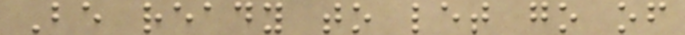Be ready to let go of
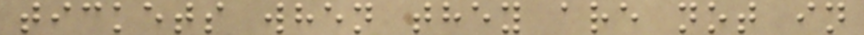tickets when they are not in
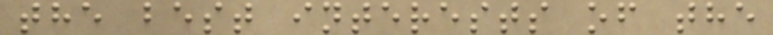the best interests of the
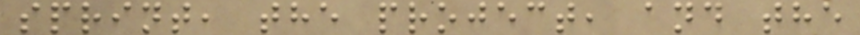sprint, the project, and the
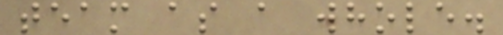team as a whole.
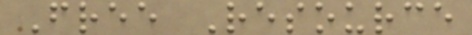Free Resource
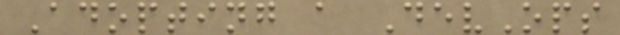Adopting a DevOps
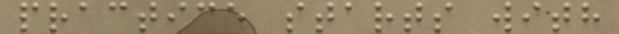practice starts with
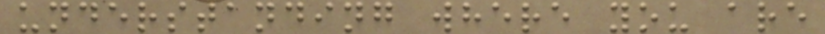understanding where you are
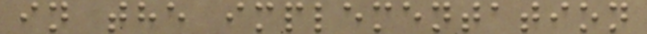in the implementation
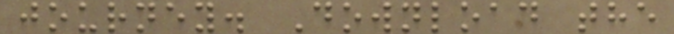journey. Download the
